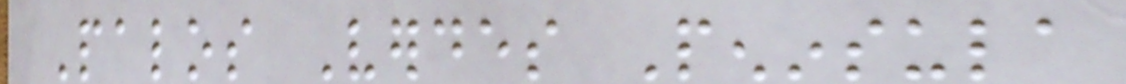Palos Verdes Peninsula
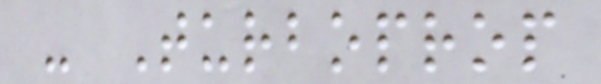- Turboprop
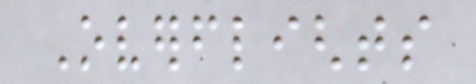Overflights
